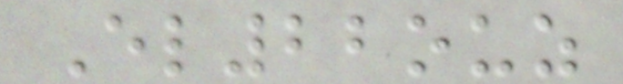El22ouz
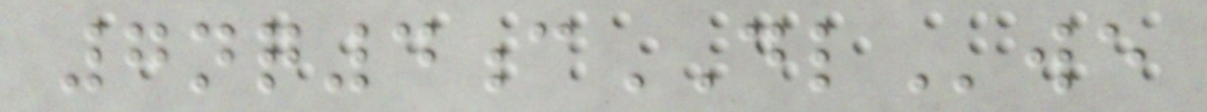7nq4cDLwe
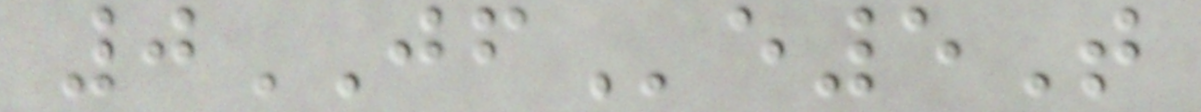0JFe5T
